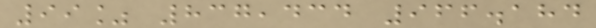99% 837,434 966.184
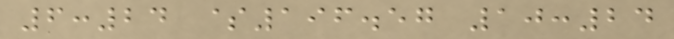6:24 $196.57 10:24
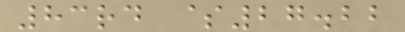83rd $27.22
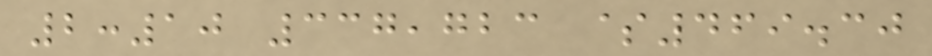2:10 337,723 $469.30
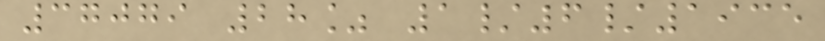37079 28% 1/6/1935
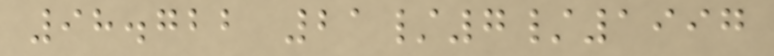98.722 21/7/1997
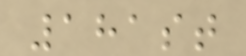181st
